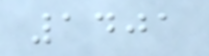1401
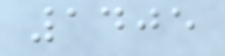1405
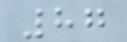87
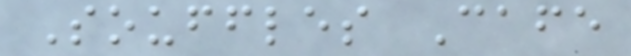Souffles Cafe
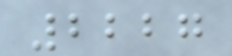2227
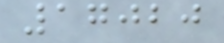17020
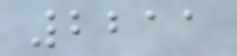2211
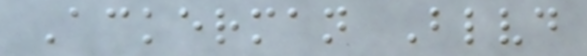Ackerman Blvd
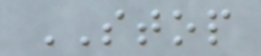STOP
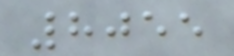8055
